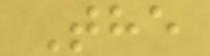The
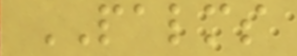PALMS
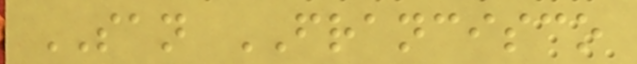SAN FRANCISCO
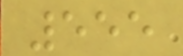555
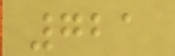721
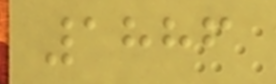1886
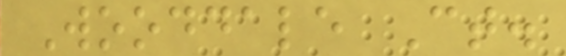Wooddale Ct.
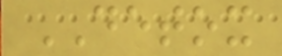DETOX
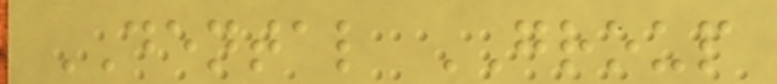DENTAL GROUP
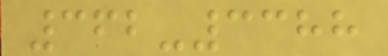362-3388
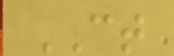CT
